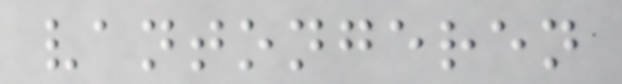vantongeren
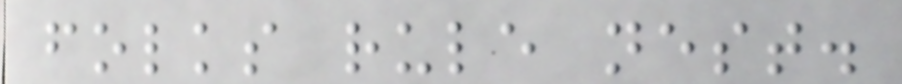folks rule nest.
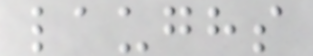laughs
